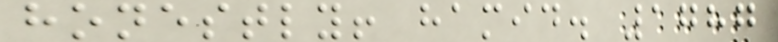honestly! hamid. 1787
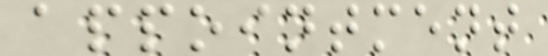appointment
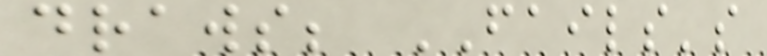draws; FAILS's
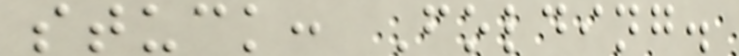stuck: Folding.
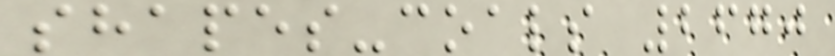shapes-coals 2670
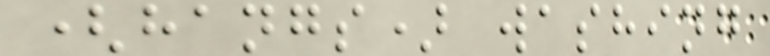(hangs) washing
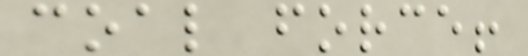coal force!
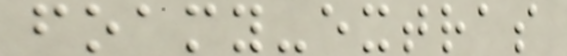foamy-extras
